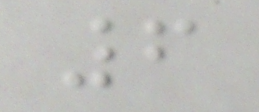6
